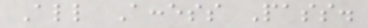All Access Pass.
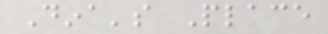Dina's Place
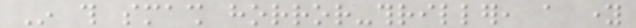In this smash horror-thriller, a young
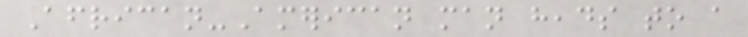African-American man heads to a
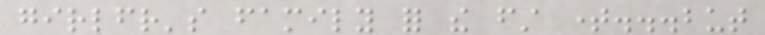girlfriend's family for the first time...but
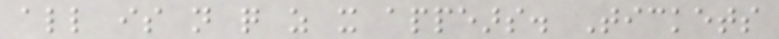all is not quite as it appears. Tickets
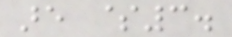are $3.
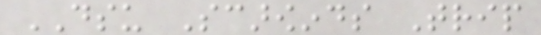DSU Scarowinds Trip
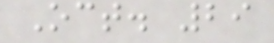Oct. 29
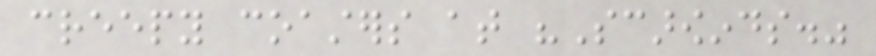creepy coasters at "Scarowinds."
